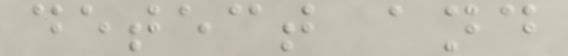detect and
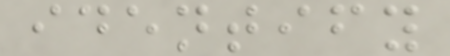identify
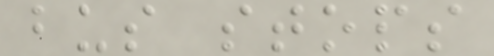bus stops
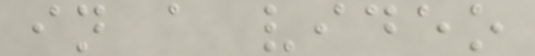in a video
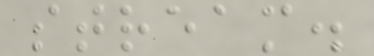stream.
